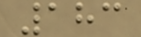183
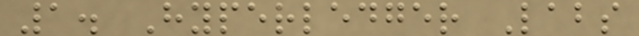1. Hyperledger Labs
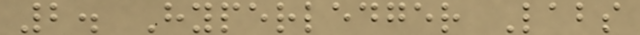2. Hyperledger Labs
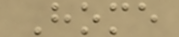Home
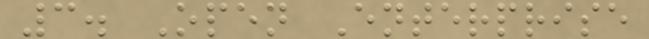3. Open Enterprise
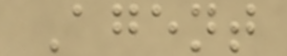Agent
